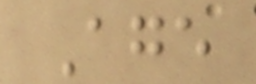Age
